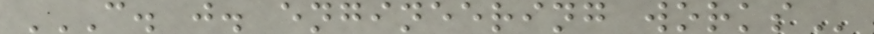C. J. ENGINEERING WORKS
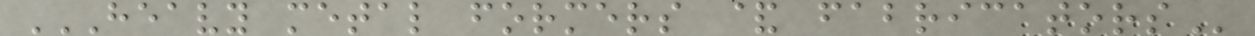HEAVY METAL FORMERS & FABRICATORS
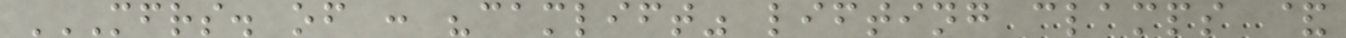MFRS. OF : "CAMLIFT" LIFTING CLAMPS &
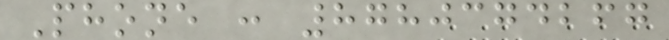Phone : 8780374267
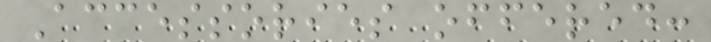Accessories offered:
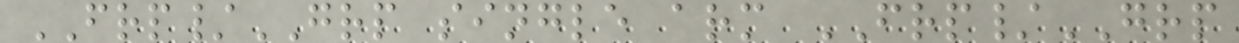FRP/GRP single arm FRP/GRP
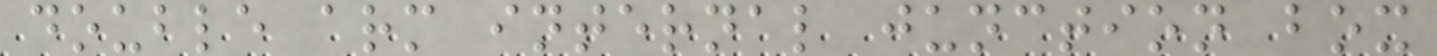double arm internal junction box
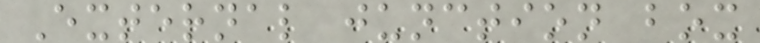External junction box
